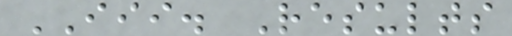III. Results
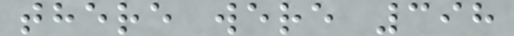there were 398
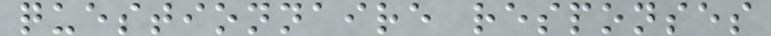questionnaire responses
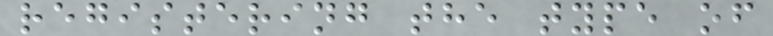registering the type of
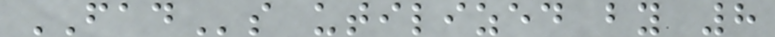FADs utilized by 8
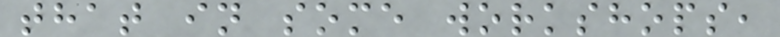that in some workshops,
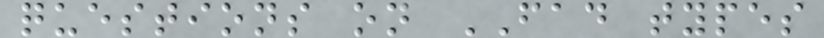questions on FAD types
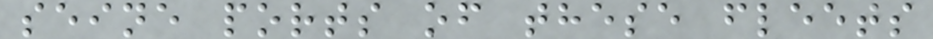seine ports of these fleets
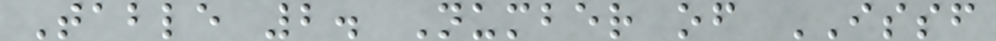Table 2. Number of ISSF
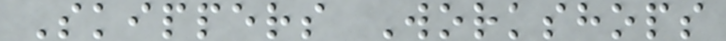Skippers Workshops
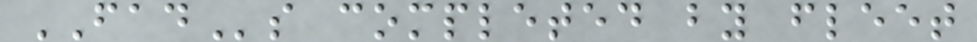FADs completed by fleet
